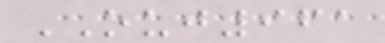OUJ961
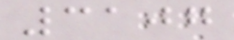3107
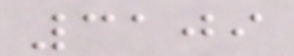3109
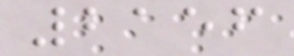2156
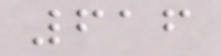616
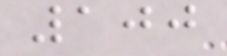100
